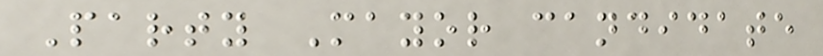Party Mayor candidate
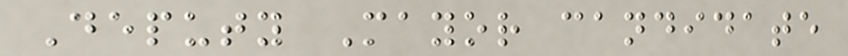Deputy Mayor candidate
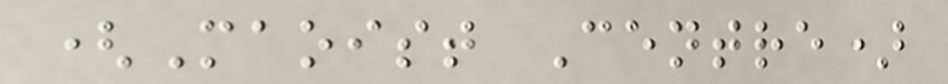(Maoist Centre)
